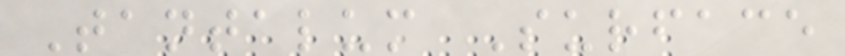Tantalum Surface
